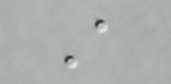A
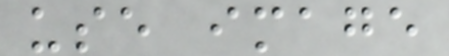use image
